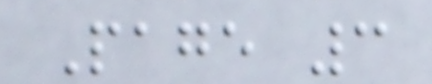Page 3
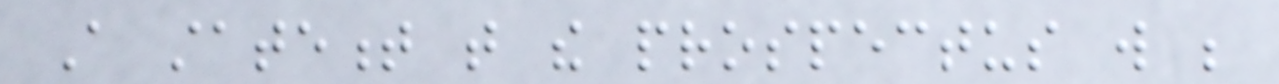A statement that the prospectus will be
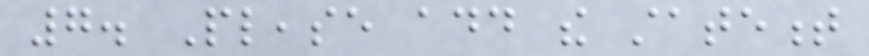7. Please add the statement
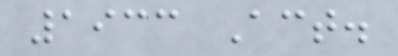1933 Act.
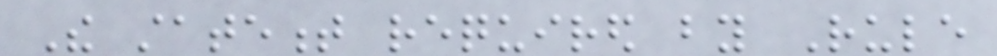The statement required by Rule
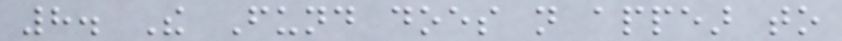8. The Fund does not appear to
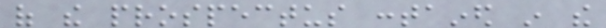of the prospectus contained in the
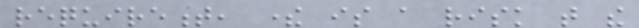requirement, there is a risk that the
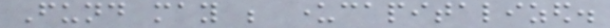Fund may be undercapitalized.
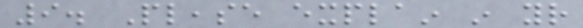9. Please explain in your
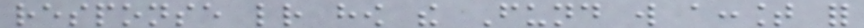response letter how the Fund will account for
